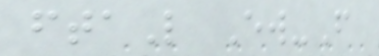ftaL Ew-F
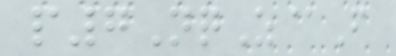p7NqZ@F
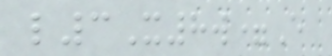l3X8w=E
